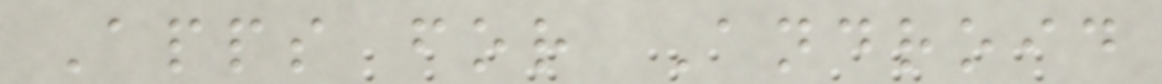Apps for Android
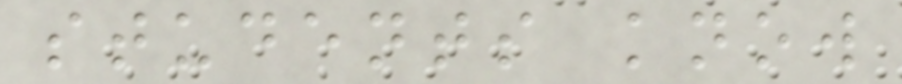students know
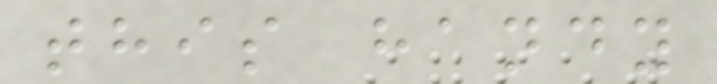this handy
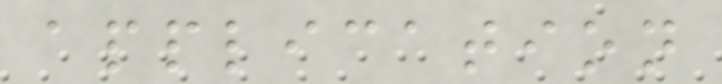application
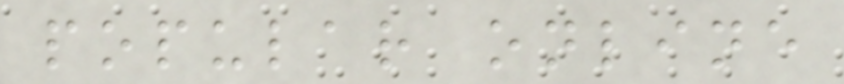popular online
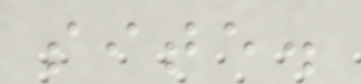site.
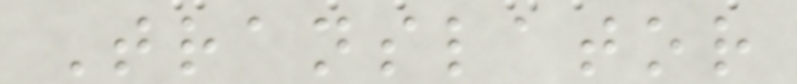Translator
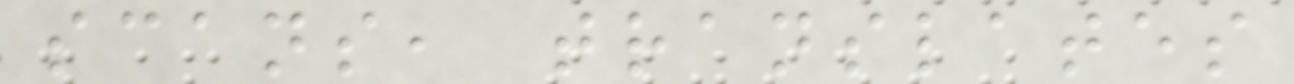scans, translates
